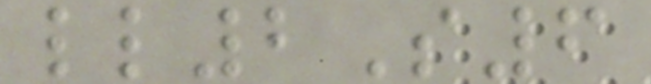ll2S6
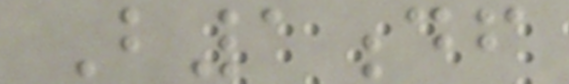B1df
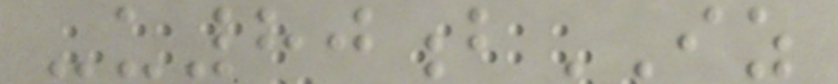-u80bIZ
